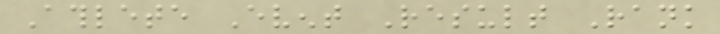Athlete Event Result Rank
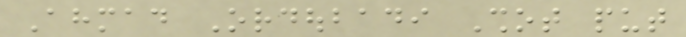Ahmad Ordoubadi Shot put
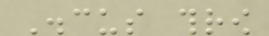Discus throw
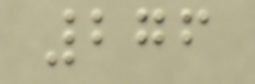276
